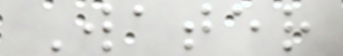Water
